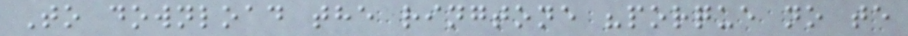To download the ringtone "porque no te
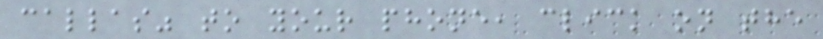callas" to your phone, click on the
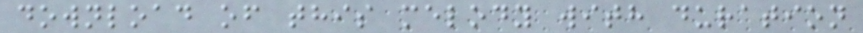download of this melody with duration
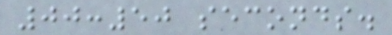00:50 seconds.
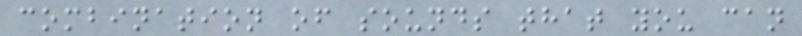combination of sounds that you can
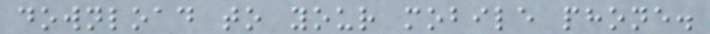download to your mobile phone.
